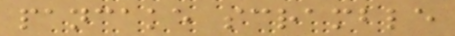pancake scramble
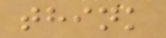think
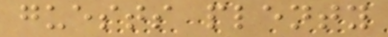guests plenty
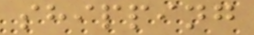shipping
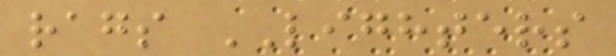rags LIGHTERS
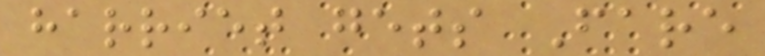harriet gets Fare
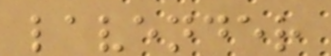lavender
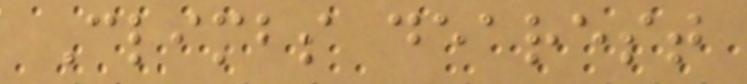Climbs dearest
